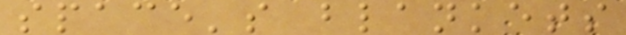space's blankets
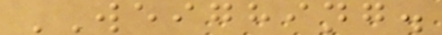WEIGHING.
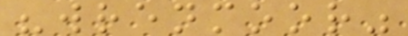"wrenmoor"
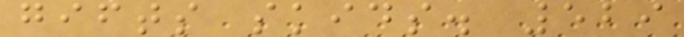gifts skids. 529
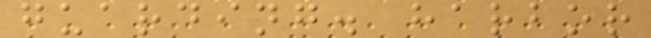guarding. harbor
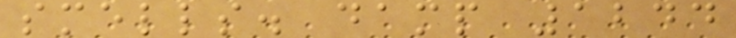smells. damp 1244
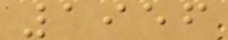1956
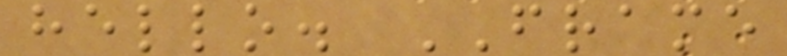hello. FRAME
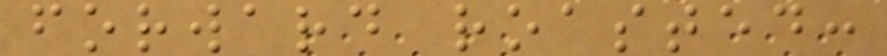forward roasted:
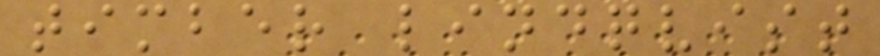timber lindqvist
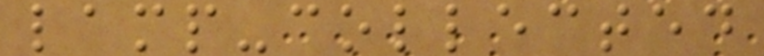lamp-collected
